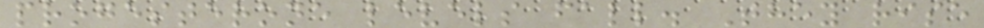progesterone levels fall. They rise
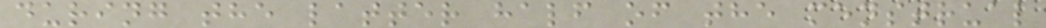during the latter half of the menstrual
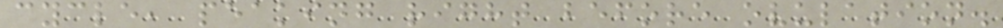cycle, peaking right before ovulation.
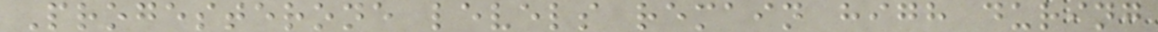Progesterone levels remain high during
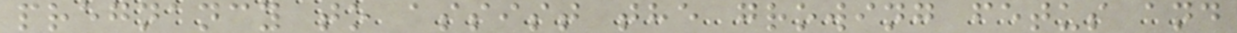pregnancy to assist the growing fetus and
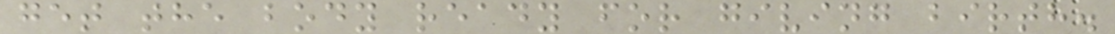get the body ready for giving birth.
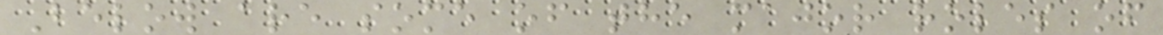Below are some of the major roles of
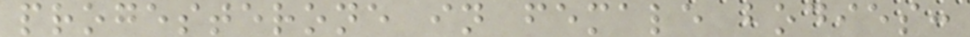progesterone in female bodies:
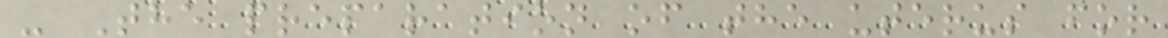- The preparation of the uterus for
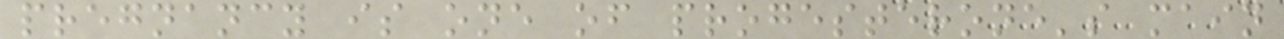pregnancy is one of progesterone's main
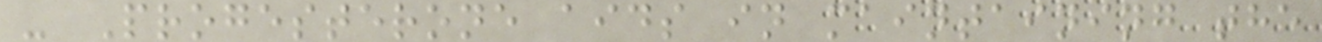- Progesterone aids in maintaining the
